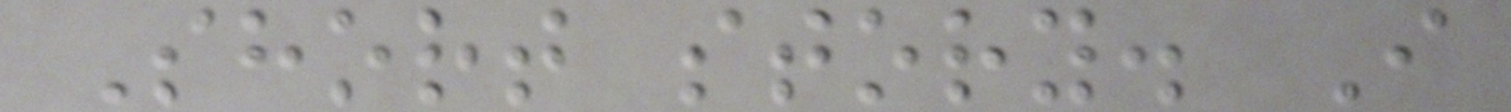Short story. I
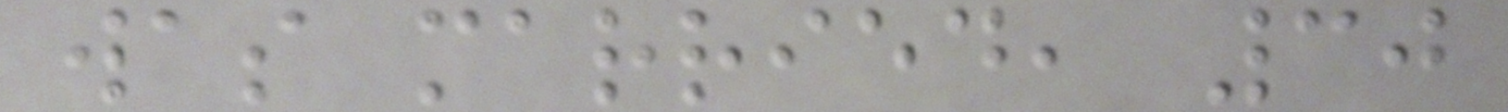was married, 30
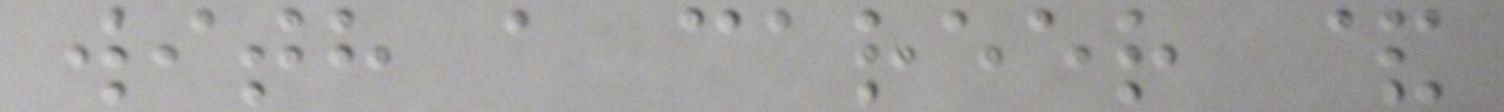with a career &
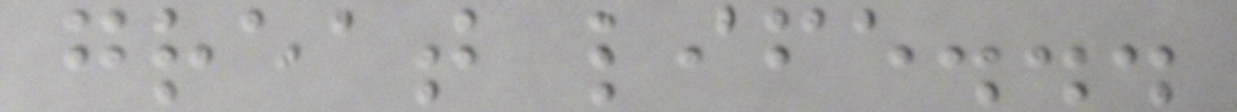great life...
